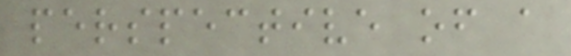perspective of a
